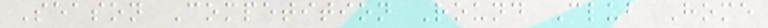Season Competition Round Club Home
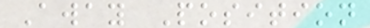Away Position
